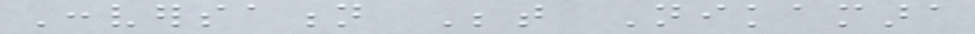Conversation Between Nikamara
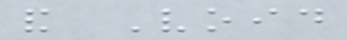and Void
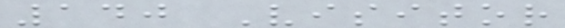140 Visitor
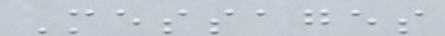Messages
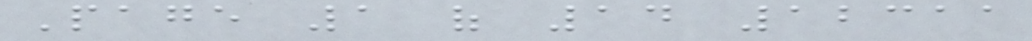Page 1 of 14 12311
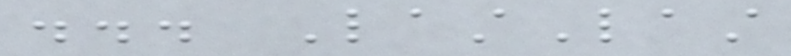... LastLast
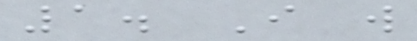1. I will
